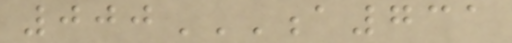000A731
